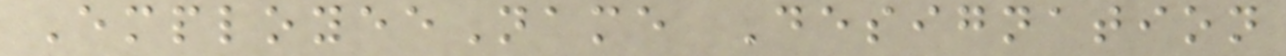EmployeeName Designation
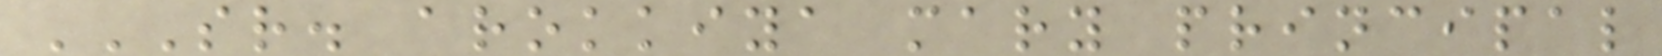SR. AROKKIYA MARY PRINCIPAL
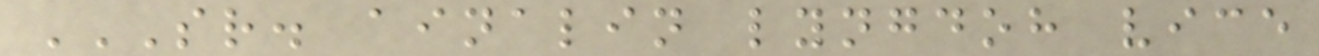SR. AINALIN LYNGDOH VICE
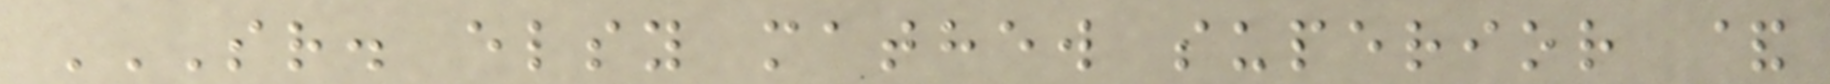SR. ELSY MATHEW SUPERIOR &
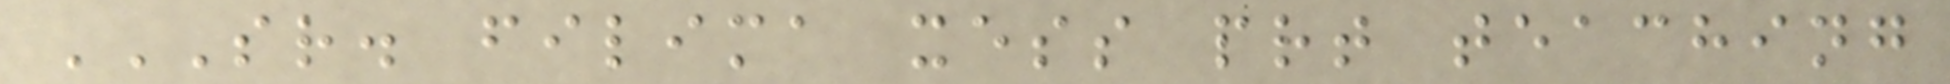SR. FILIMA XESS PRT TEACHING
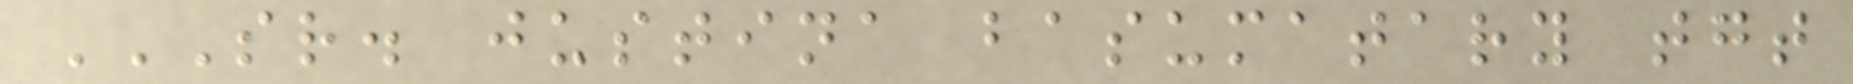SR. JUSTINA BASUMATARY TGT
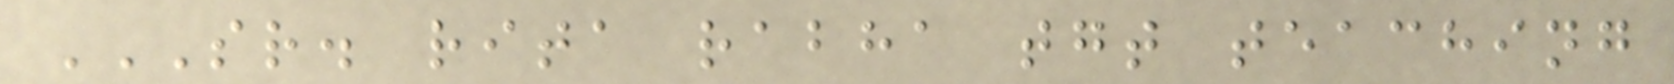SR. RITA RABHA TGT TEACHING
